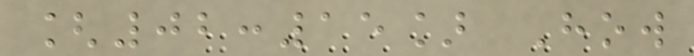[02:15] How
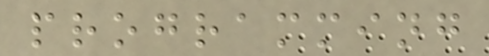programming
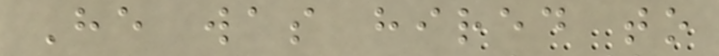He was hired to
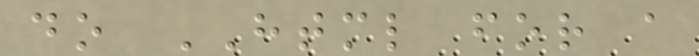do HTML for a
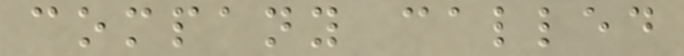company called
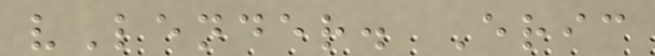vLender. Eric
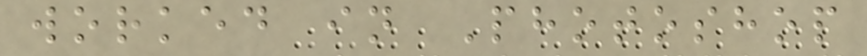worked in Photoshop
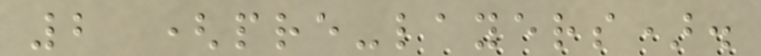2 (pre-layers).
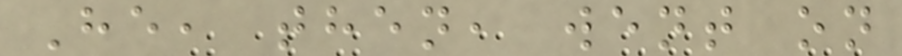He, then, went on
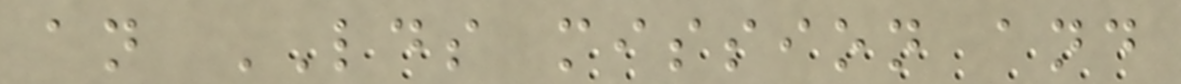an LDS mission and
